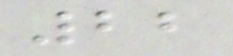22
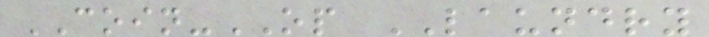COIN-OP LAUNDRY
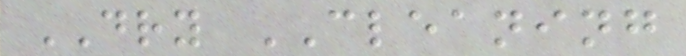DRY CLEANING
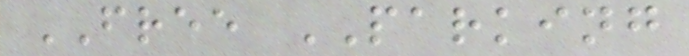FREE PARKING
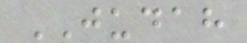JUDAH
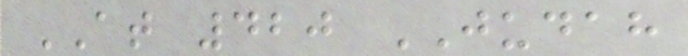AT 420 JUDAH
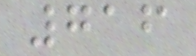716
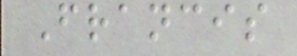Francis
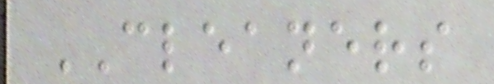CLEANERS
